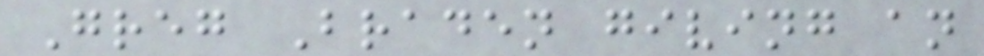Greg Braden giving an
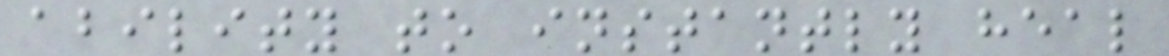ability to instantly heal
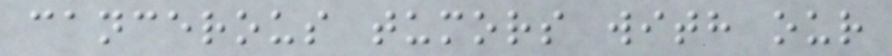cancerous tumors with our
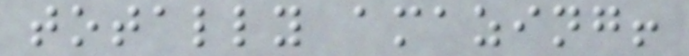totally amazing!
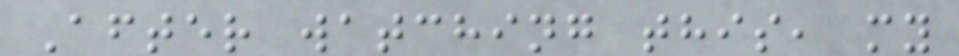After watching this, my
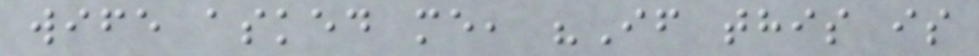wife asked me, "If this is
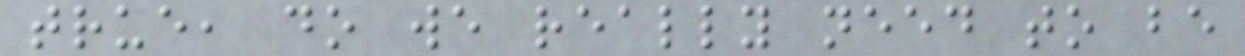true, do we really need to be
